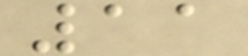11
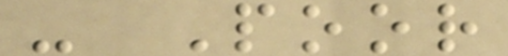- Poor
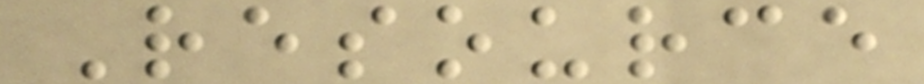Resource
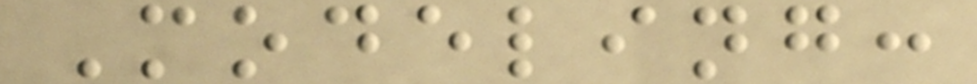Modeling:
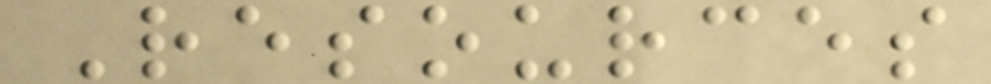Resources
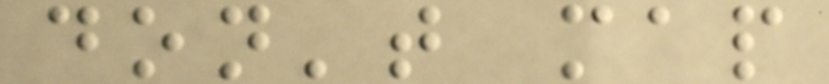don't map
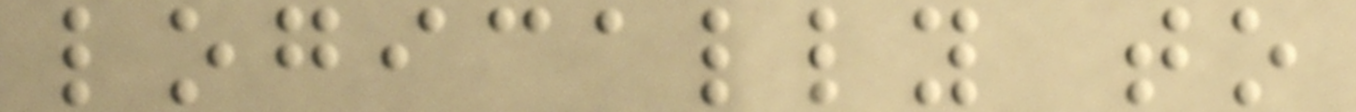logically to
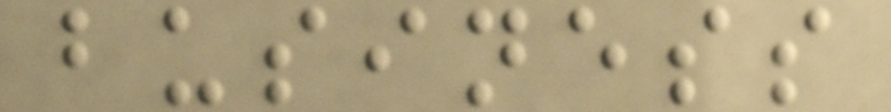business
